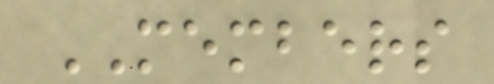MEMBERS
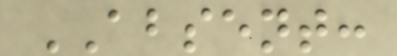ABSENT:
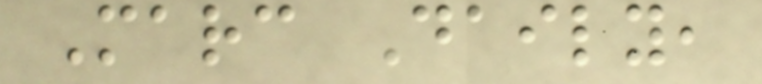Marc Daily,
